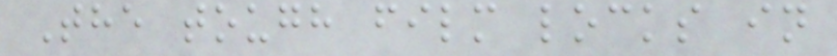The tough film locks in
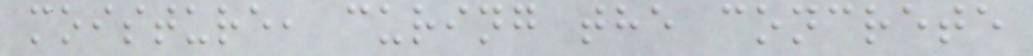moisture, curing the concrete
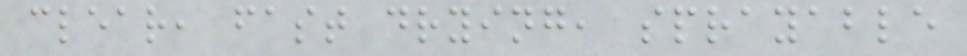clear, fast drying, sprayable
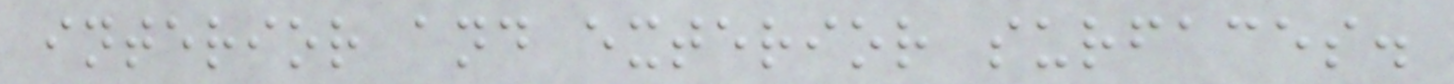interior and exterior surfaces.
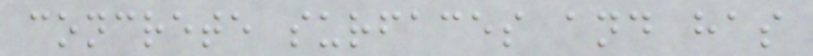concrete surfaces and has
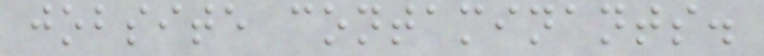jobsite contaminants.
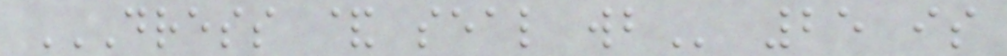DRESS & SEAL WB 25 is
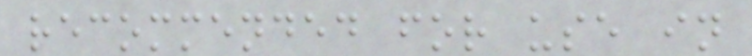recommended for use in
